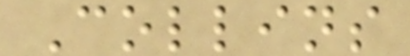Collins
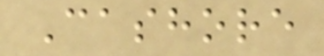Cashore
